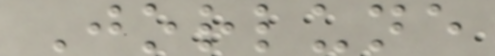Jorlune
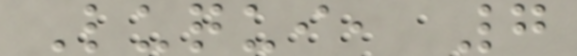Luqui, 7
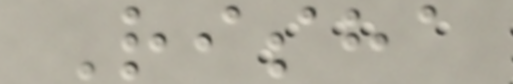Risha
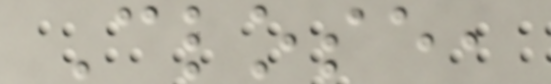Close,
